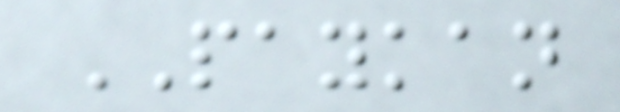PAYKAN
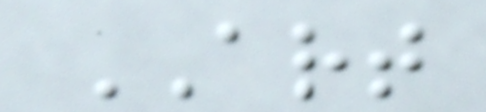ART
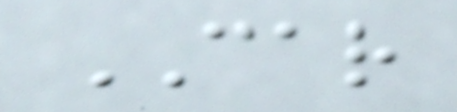CAR
